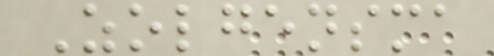Zolgensma
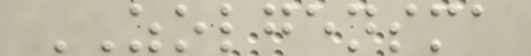ZOLGENSMA
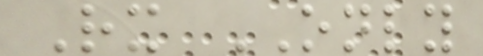Rx ONLY
